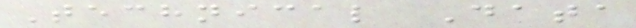Technical Data
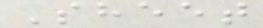Sheet
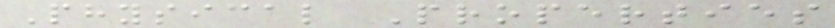Physical Properties
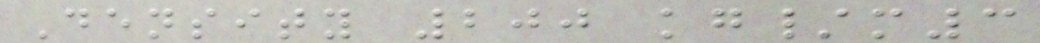Density 200 kg/m3
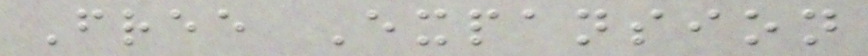Free Expansion
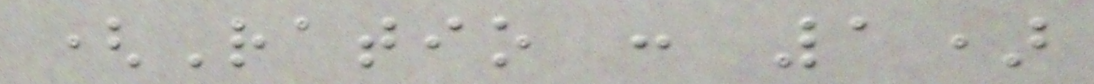(Ratio : 1)
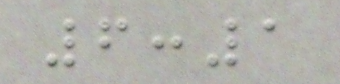6:1
